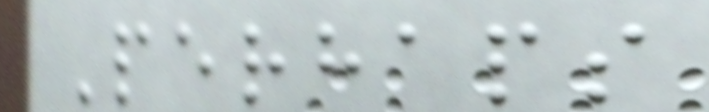Perhaps
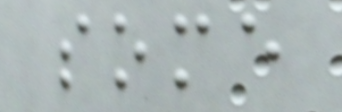some
